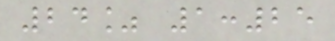24% 1:25
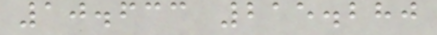10.633 215.280
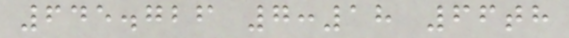645.726 7:18 66th
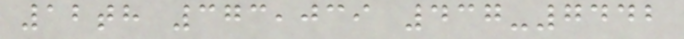12th 373,039 437-7442
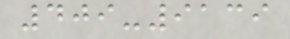409-9139
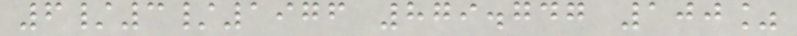6/3/1976 879.747 100%
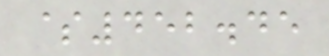$452.45
